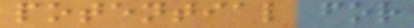potential for
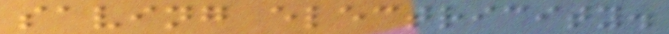saving electricity.
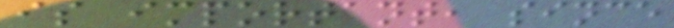is important, since
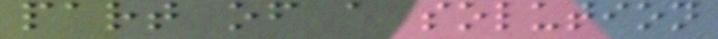part of a solution
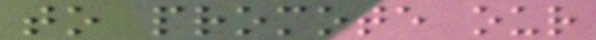to promote our
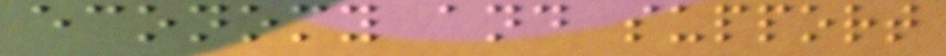economy and support
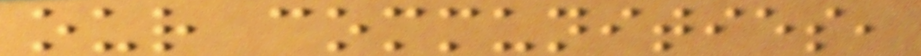our communities,
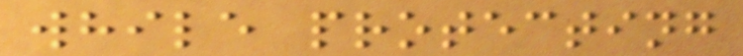while protecting
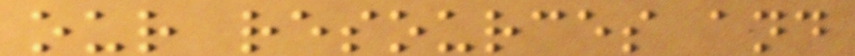our resources and
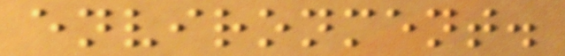environment.
